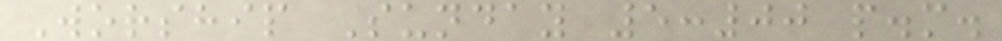Worship Sunday 5:00 p.m.
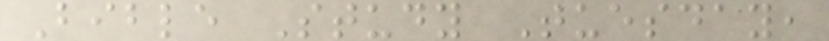Bible Study Tuesday,
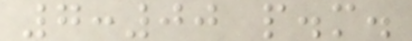7:00 p.m.
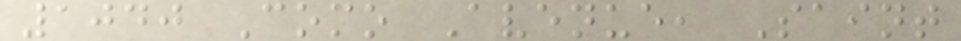1040 Como Avenue, Saint
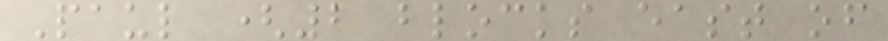Paul (2 blocks east of
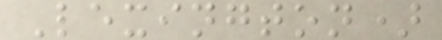Lexington)
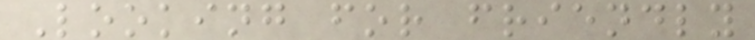Looking for friendly
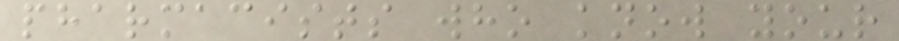pharmacists who know your
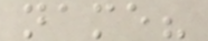name?
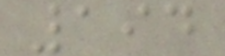194
